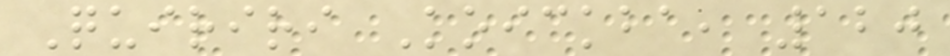Quiriri Koickba, 120
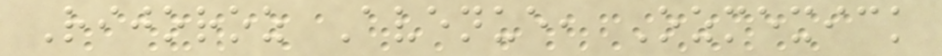Rijoroz Avenue, Ozmexick
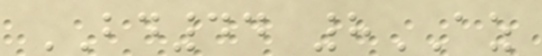BD44 8AZ
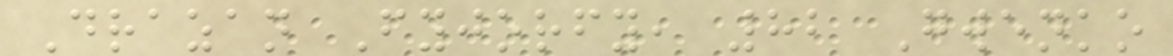Drazan Fyjorfy, 82 Gwenko
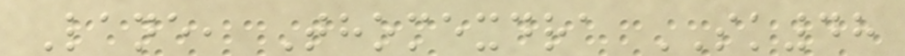Lane, Thomexdra SK48
